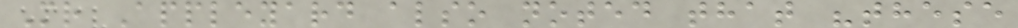Mr Appleyard also noted that "these
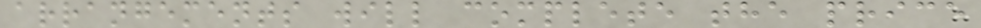arrangements will complete the price
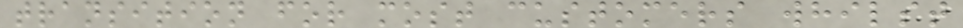transition for most customers whilst
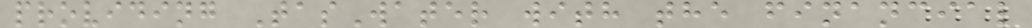providing TasWater with the financial
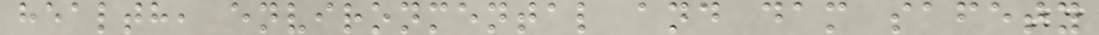health, environmental and dam safety
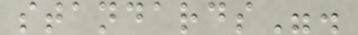standards".
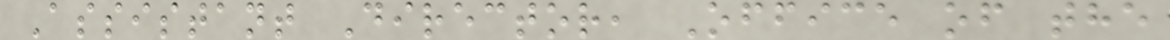Assistant Director, Office of the
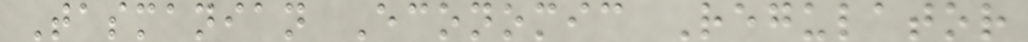Tasmanian Economic Regulator
